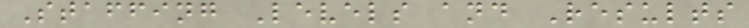Staffing Levels and Results
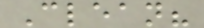Clean?
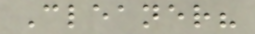Cleaner?
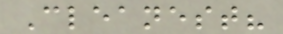Cleanest?
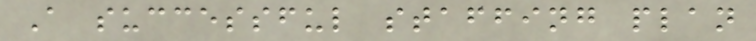A successful staffing plan
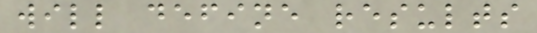will define results
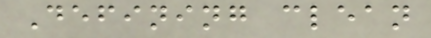Defining clean
